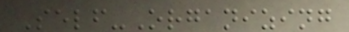Self-Organizing
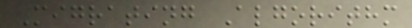Migrating Algorithm
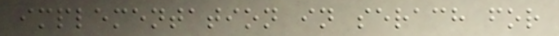implementation in serach for
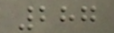287
